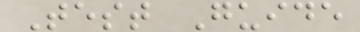Test Guide
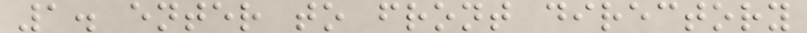1. enter to front directory
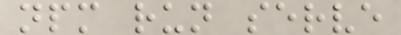npm run serve
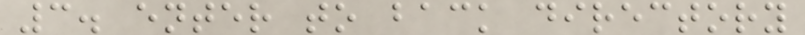3. enter to back directory
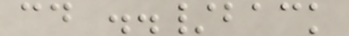cd ../back
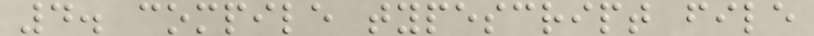4. compile typescript file
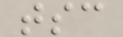tsc
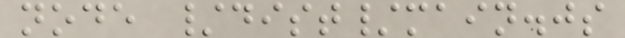node /dist/main.js
